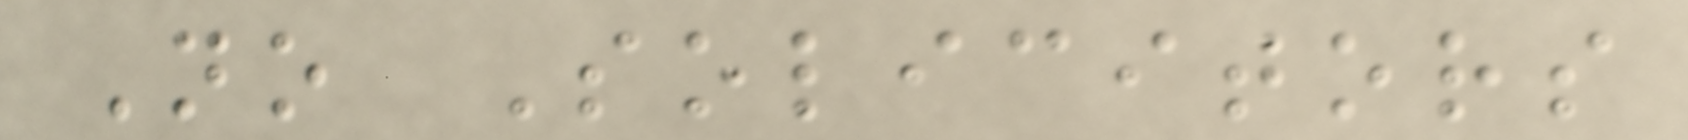No Solicitors
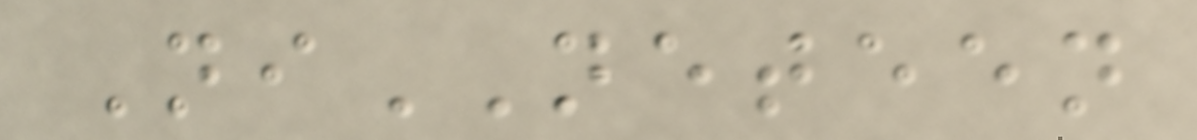NiNETEEN
